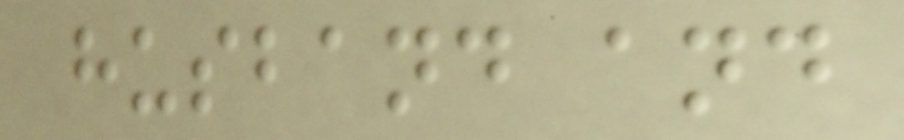husband and
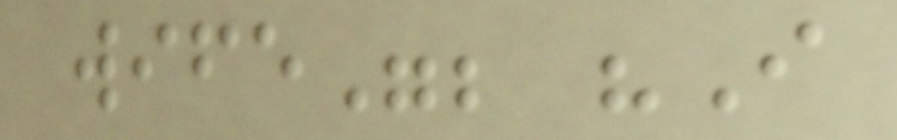wife"; "I
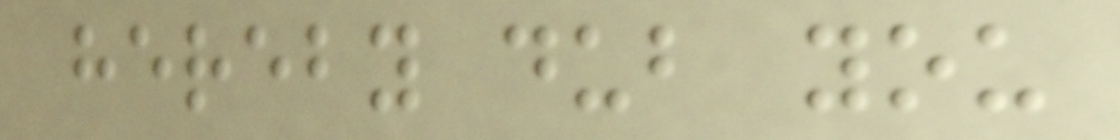hereby dub you
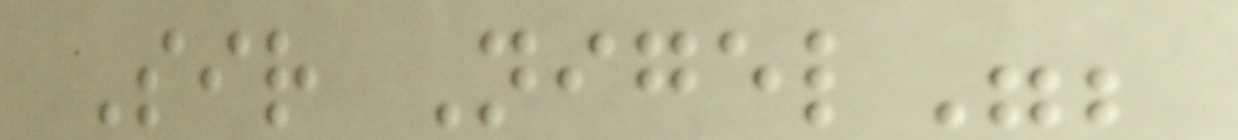Sir Nigel";
